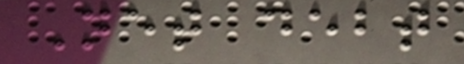Net debt
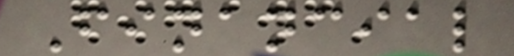Financial
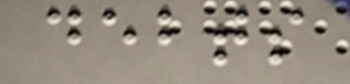debts
